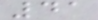41
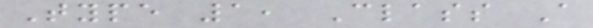Type 1, Class A
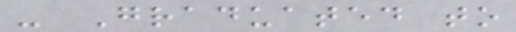- Graduated to
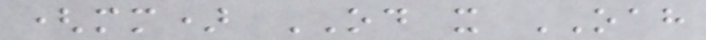(mm) OD x OAH
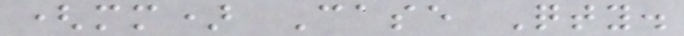(mm) Case Qty.
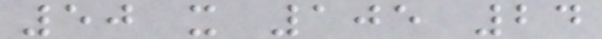50 x 105 24
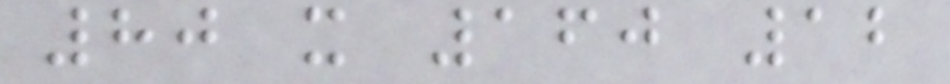80 x 160 12
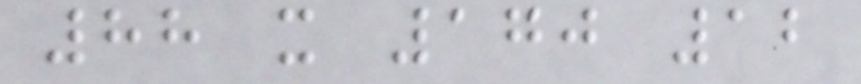88 x 170 12
